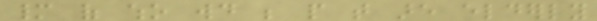many of who would be people that are elderly
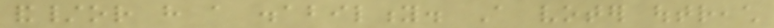and/or have a disability. A voter outreach
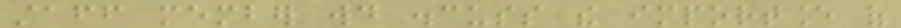staff member would discuss the importance of
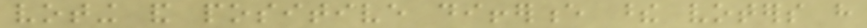voting and positive difference these voters have
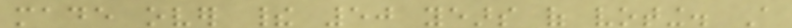made over their 50 years of voting. A
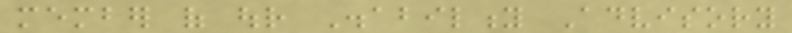member of our Disability Advisory
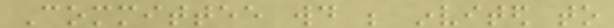Committee would be invited to
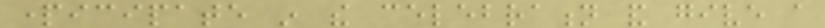participate in the celebration and give a
